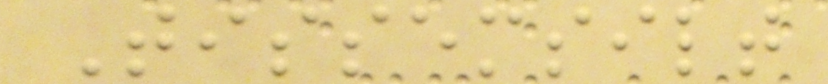Tissemsilt
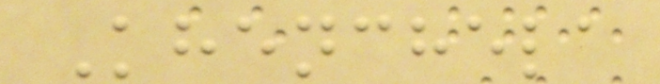Khenchela
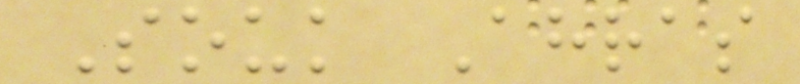Souk Ahras
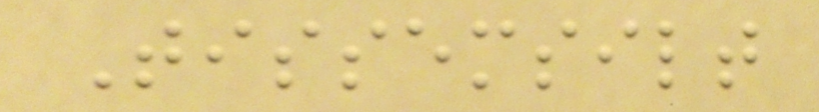Tissemsilt
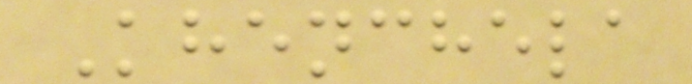Khenchela
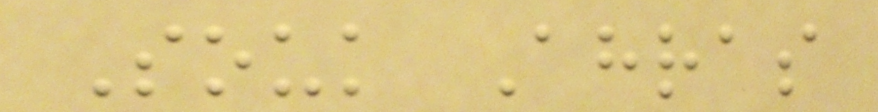Souk Ahras
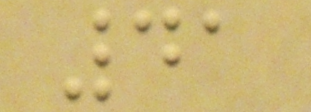41
